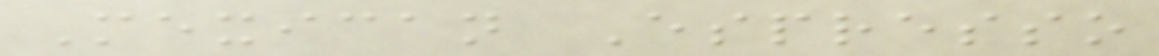Mexican Espresso
